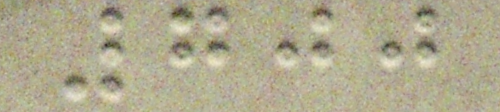700
